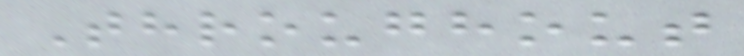Throughout
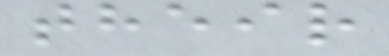their
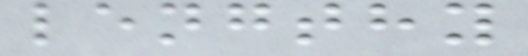lengthy
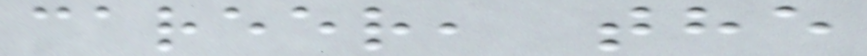career, the
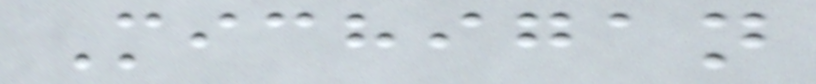Michigan
